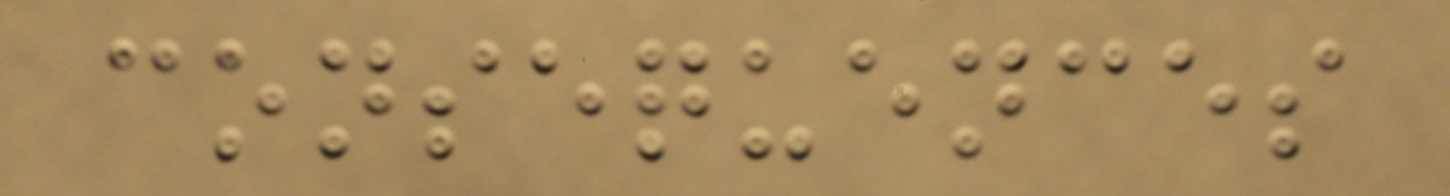consequences
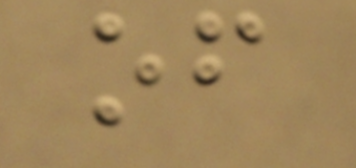of
